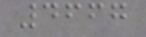4667
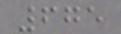675
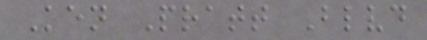Ken Pratt Blvd
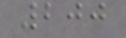200
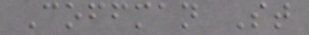Coffman St
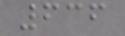636
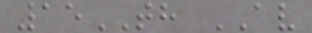15TH AV
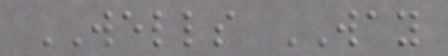WELLS WAY
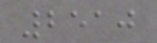2510
